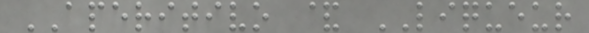APERITIVO & LIQUEUR
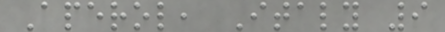Aperol, Italy 9
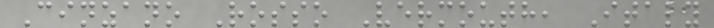Cinzano Rosso Vermouth, Italy
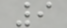9
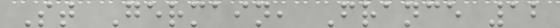St Germain, France 12
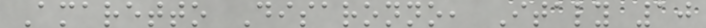Amaretto Disaronno, Italy 10
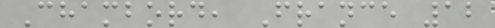Chambord, France 12
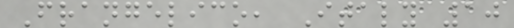Frangelico, Italy 10
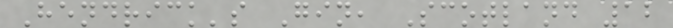Hendrick's Gin, Scotland 12
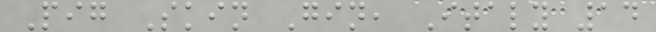Pig Skin Gin, Italy 14
